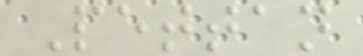Pettan
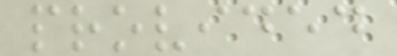provided
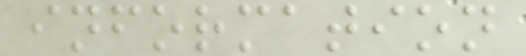information
